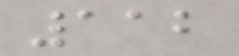112
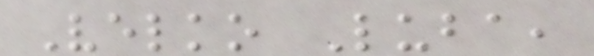Velko Luba,
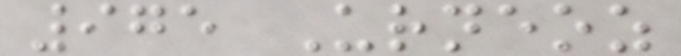975 Urneoz
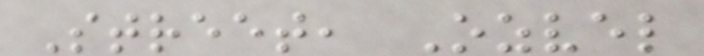Street, Ozvel
